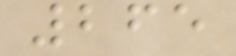265
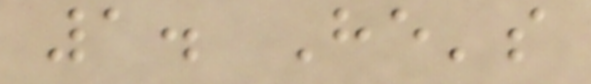1. He's
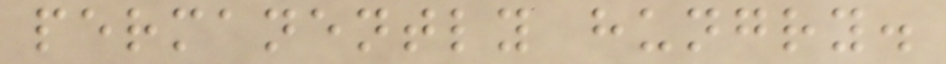permanently hungry.
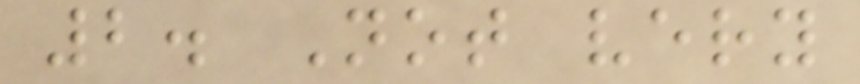2. Not very
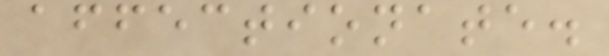affectionate.
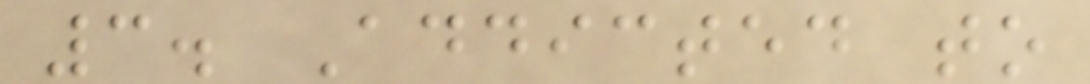3. Addicted to
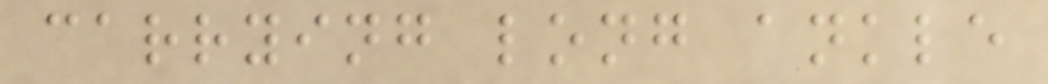carrying long ankle
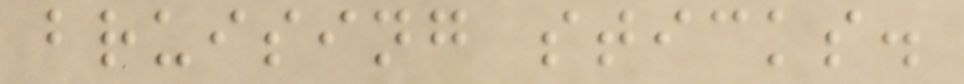bruising sticks.
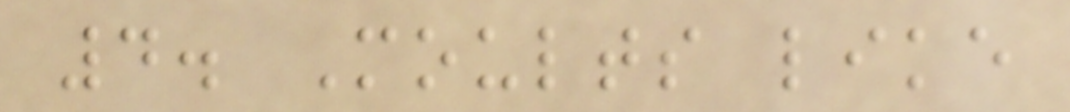4. Moults like
